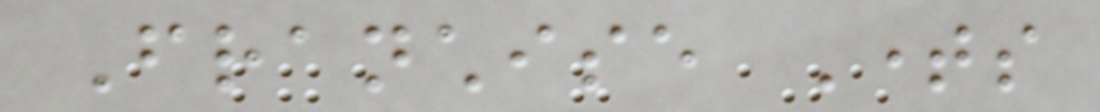Franchise Times
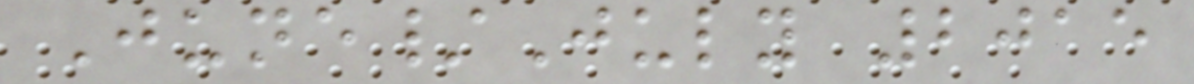June/July 2015
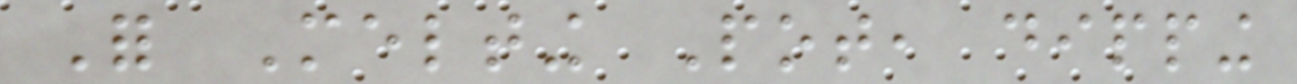For Melting Pot, dipping
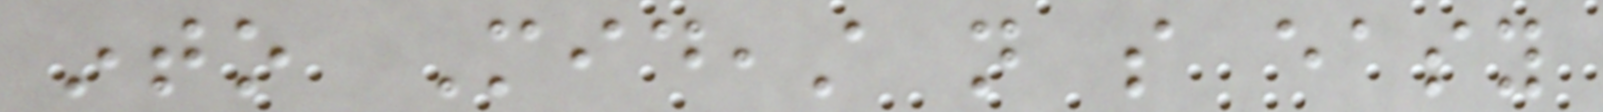into Mideast not so easy
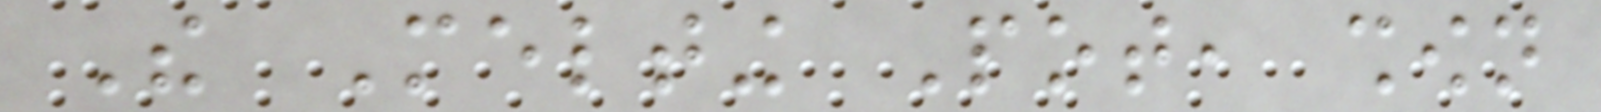The Melting Pot, shown
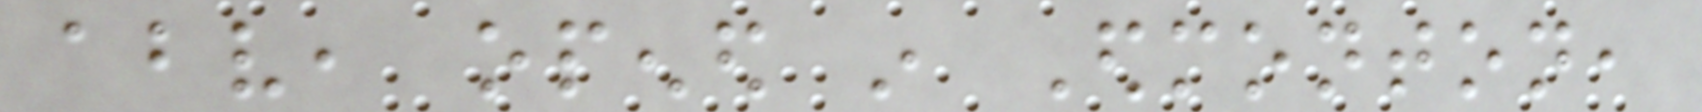above, opened in Edmonton,
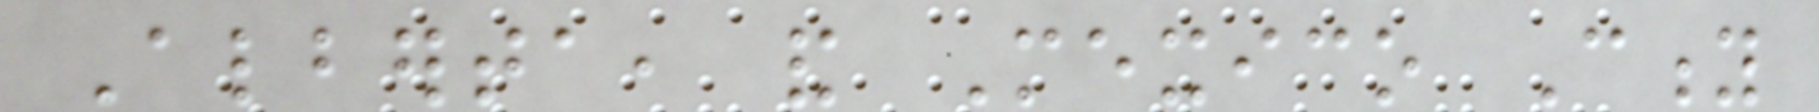Alberta, and Mexico City
